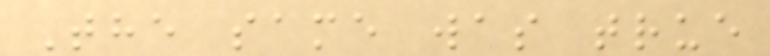The same was true
